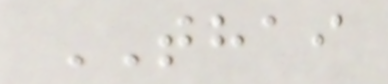THAI
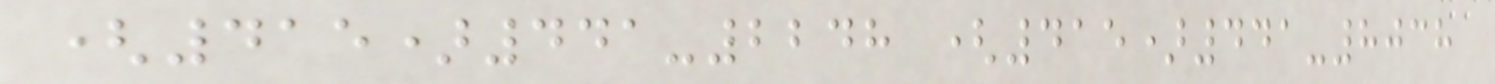(415)441-2248 (415)441-8038
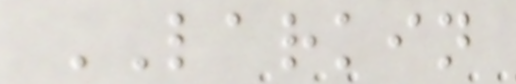LARKIN
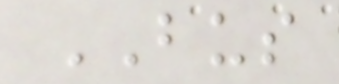BUS
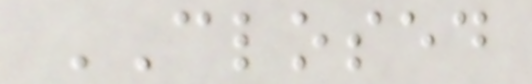CLOSED
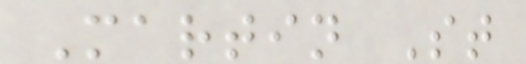Martin St
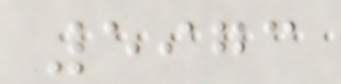5973
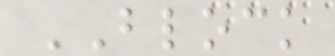BLOCK
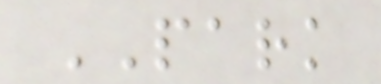PARK
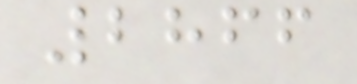2866
